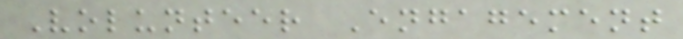Volunteer Engagement
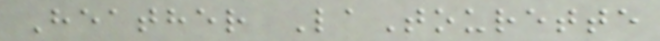Heather LaTourette
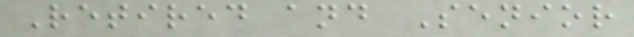Retired and Senior
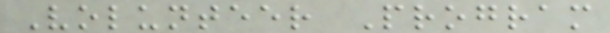Volunteer Program
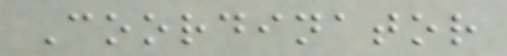Coordinator
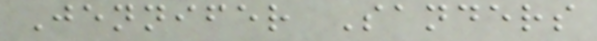Jennifer Sanders
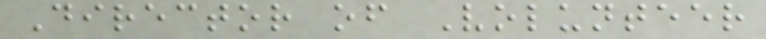Director of Volunteer
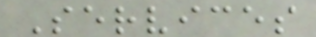Services
